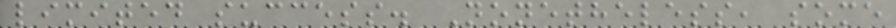limited success. Nonetheless, some
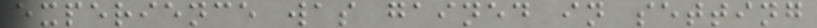experience was gained in setting
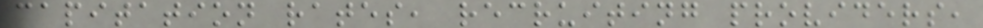capitation rates, recruiting providers,
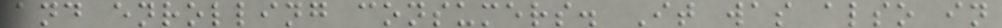and enrolling consumers. It was also in
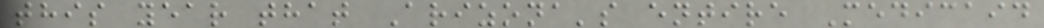this year that Arizona's entire Medicaid
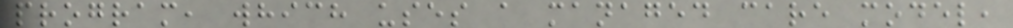program, which uses a managed care model,
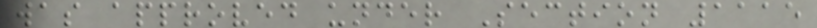was approved under Section 1115
